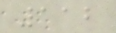112
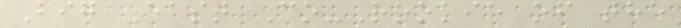Big East Co-Rookie of the
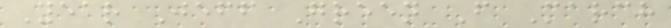Year Jeff Green F March
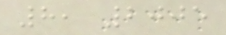8, 2005
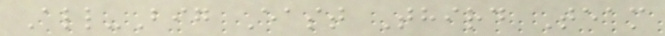All-Big East Third Team
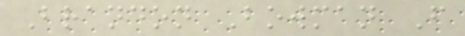Brandon Bowman F
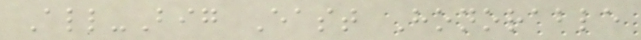All-Big East Honorable
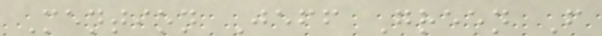Mention Jeff Green F
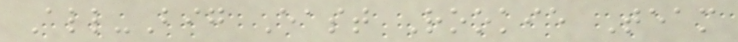All-Big East Rookie Team
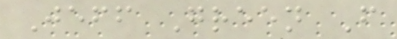Jeff Green F
